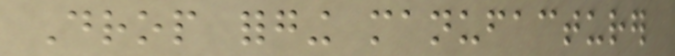Drop forging manufacturer
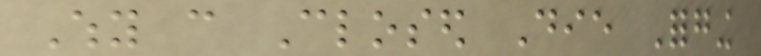Why can Closed Die Forging
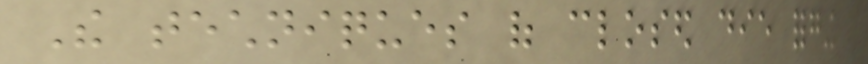The techniques of closed die forging
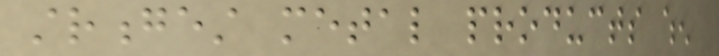strongest metal products when
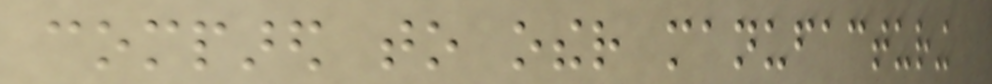compared to other manufacturing
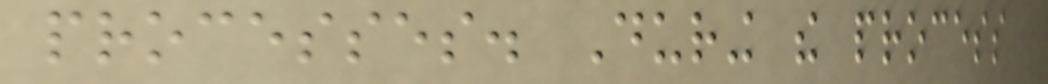processes. During the process
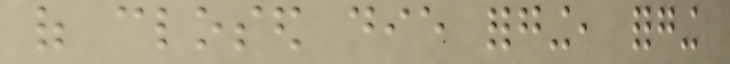of closed die forging, forging
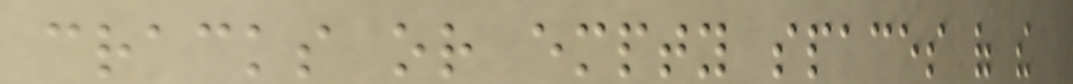cracks or empty spaces of the
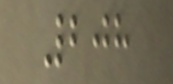208
